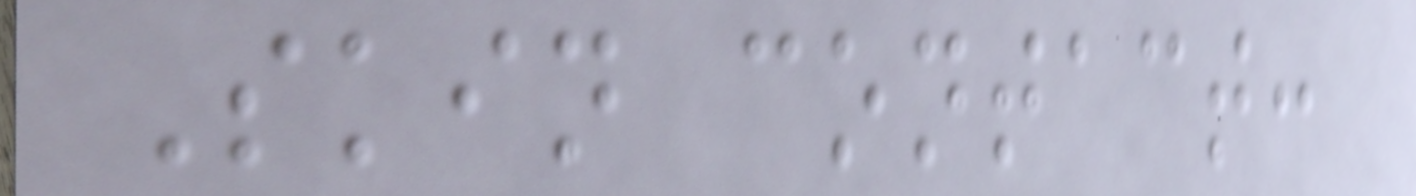Skin contact:
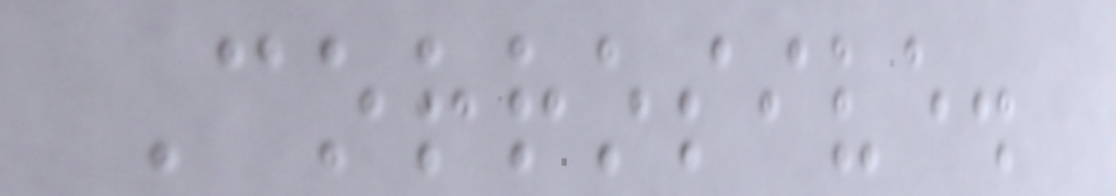Corrosive.
